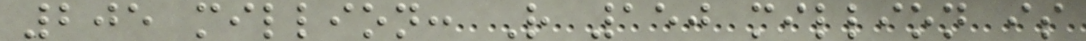205 million: R 150 million is
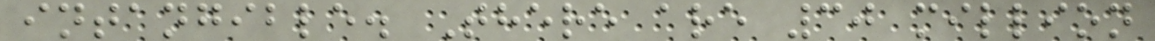intangible. There are 30 million
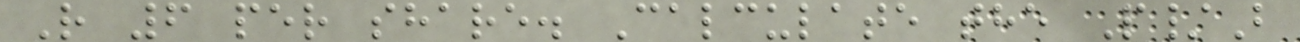R 6 per share. Calculate the P/B
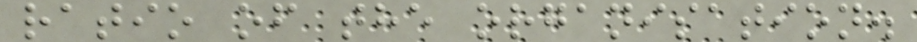ratio of the organisation.
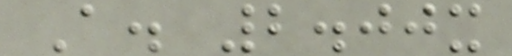A. 2.00x
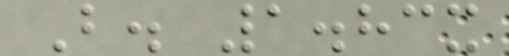B. 1.83x
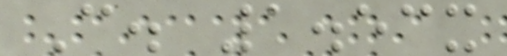C. 1.53x
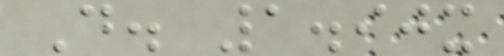D. 1.90x
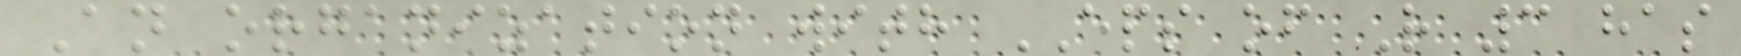An organization with EPS of R 3 has
